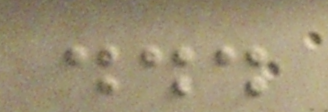...
